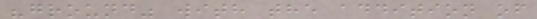"ground" with the addition of
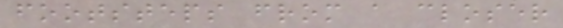footsteps from a closer
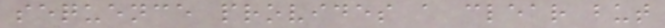sequence provides a clear but
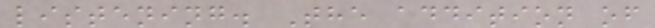listening. The addition of
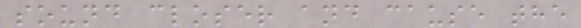sound closer and cause the
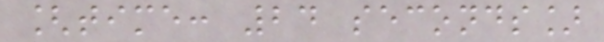[time: 24 seconds]
